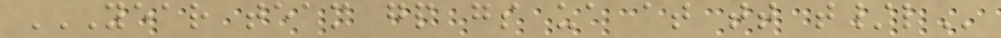YEAR TEAM GP GS UA AT TT T/L
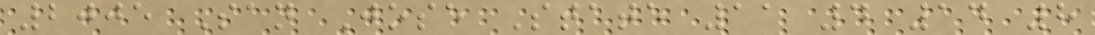2005 San Jose State 11 4 14 8
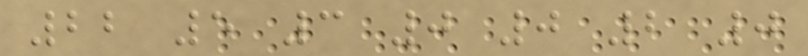22 5 3 0 0 2 0
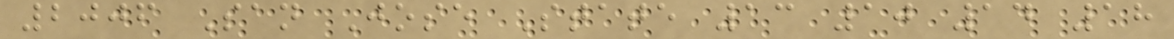2006 San Jose State 13 10 14 18
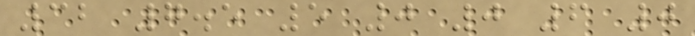32 7.5 5 0 0 6 0
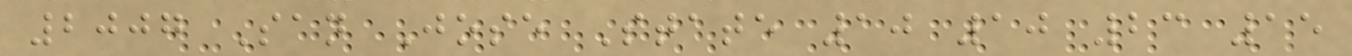2007 San Jose State 10 10 23 15
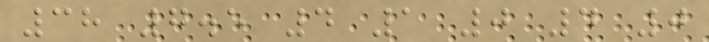38 7.5 4 1 0 4 0
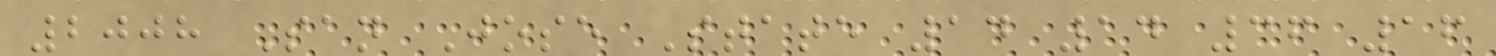2008 San Jose State 14 14 36 16
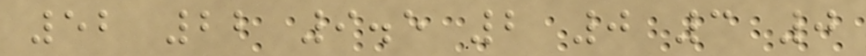52 22 9.5 2 0 3 0
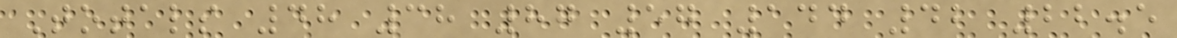Totals 48 38 87 57 144 42 22.5
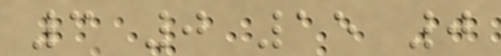3 0 15 0
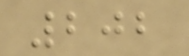202
